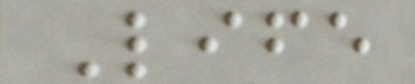Life
